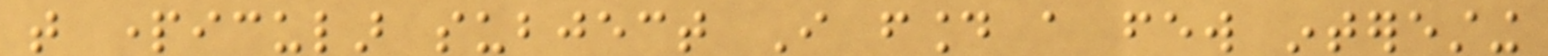that particular subject I found a few interesting
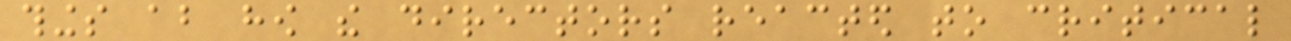things about how the directors reacted to critical
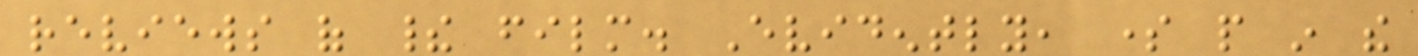reviews of their film. Evidently, some people in the
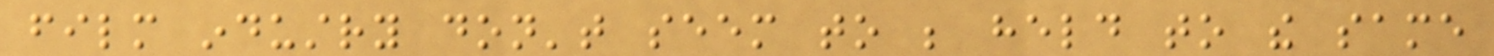film industry don't seem to be held to the same
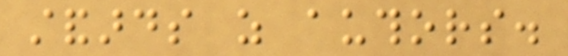standards as authors.
